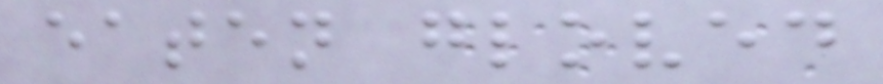eaten gloved
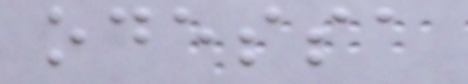odessa
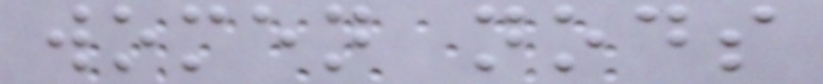women nods
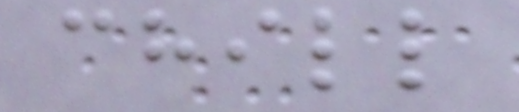chill
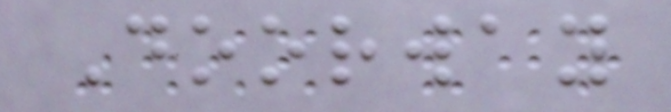Doorway
